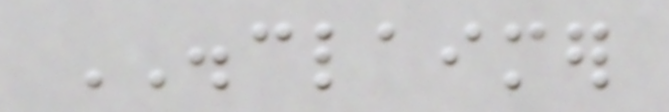DISCLAIMER
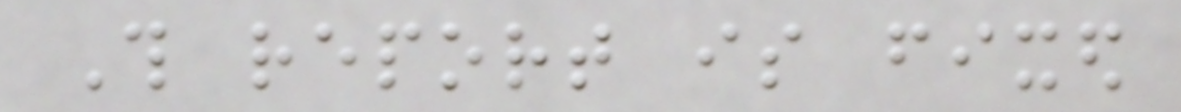This report is fixed
